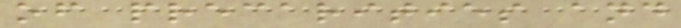of precarities and
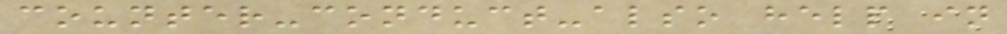counter-conduct-also help in
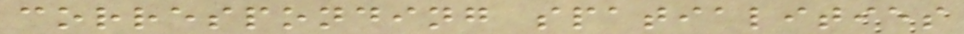corresponding spatialities
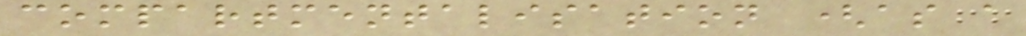compartmentalisation (as a
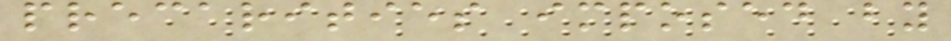precarities imposed by
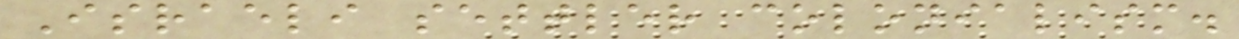Israeli settler colonialism.
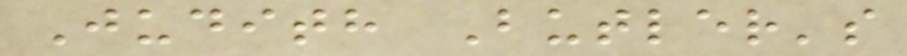Judith Butler's
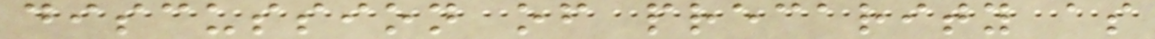discussion of precarity as
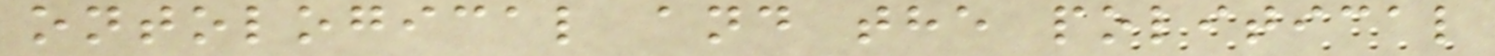ontological and the political
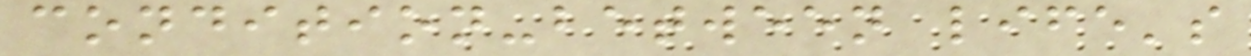condition-between life's
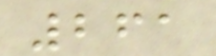261
